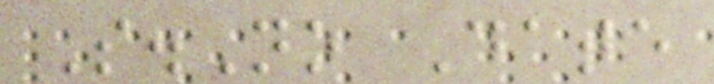S.No Date
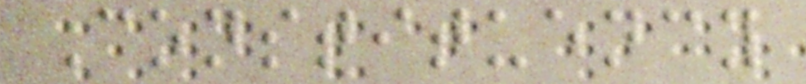Constituency
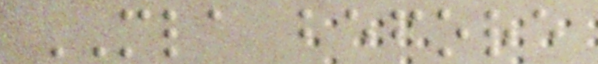MLA before
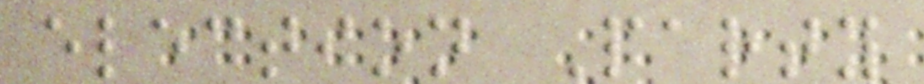election Party
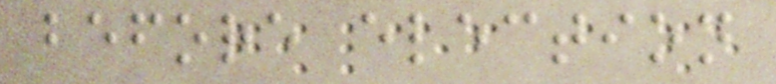before election
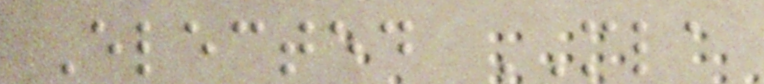Elected MLA
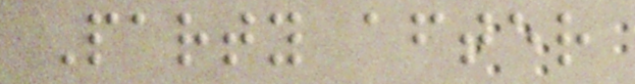Party after
